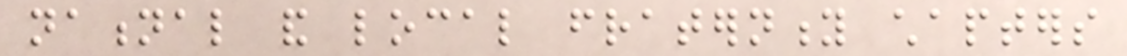national and local fraternity chapters
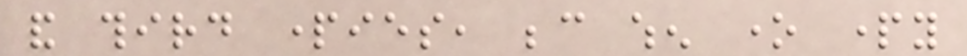and third parties, because when one party
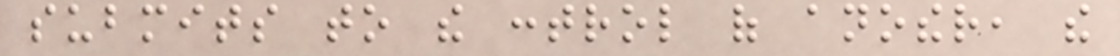submits to the control of another, the
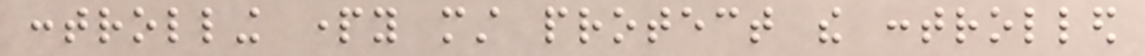controlling party must protect the controlled
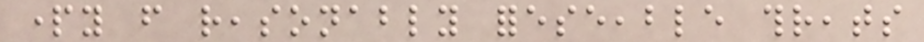party from reasonably foreseeable threats
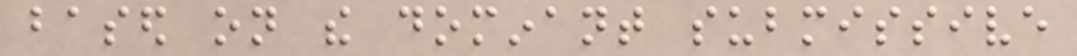based on the dominant submissive
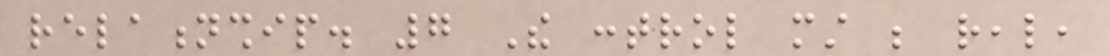relationship. 7 The control must be real,
